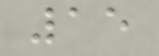15
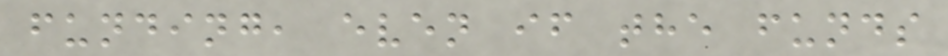funding, even if the funds
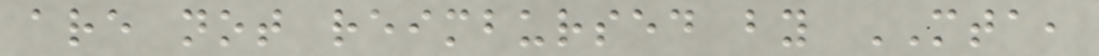are not reimbursed by MTA,
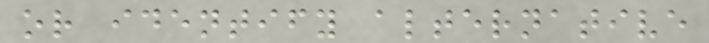or identify alternative
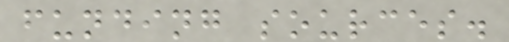funding sources.
